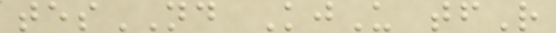tesND KjU tfR
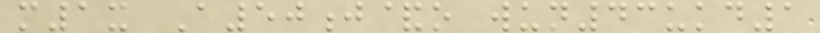m1x A50j&o wun43ukd1
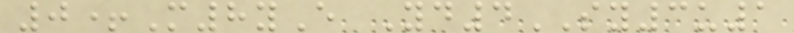0+M8yE Yd4SY3u1
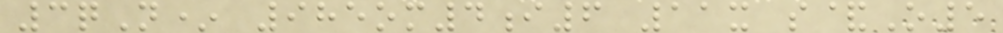3qN* 985om4i6 11x s&O5
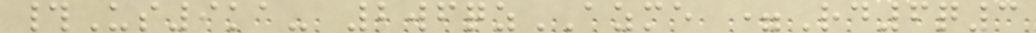#Us9ka- 2wfqzAZME =Rd6q3
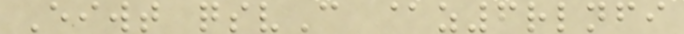Eiwt qsvC @z6rlnfi
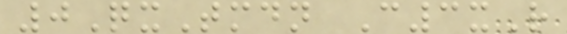0QxTmdn C3xR
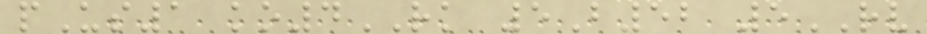pUs1 ko4RK 5B52 5RV
